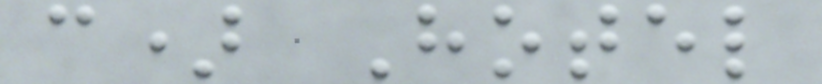c) Hotel
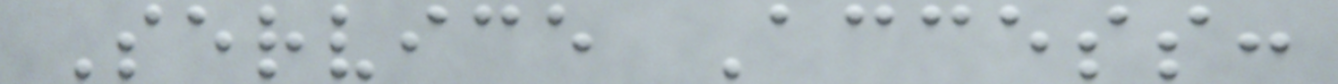Service Access:
